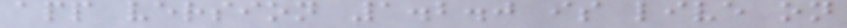app version 1.2.0 is live on
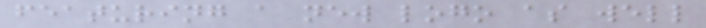featuring a new logo as well
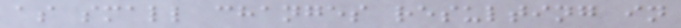as small changes resulting in
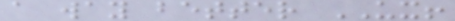a way better UX!
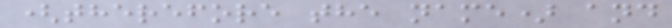(therefore the name) and
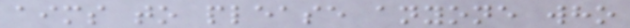aims to please anyone who
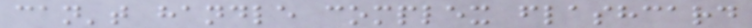can't handle complex flashcard
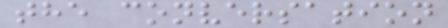the conversation
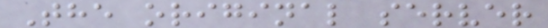The original server
